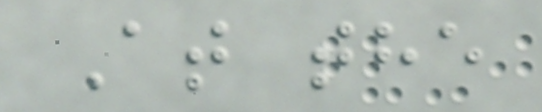At the
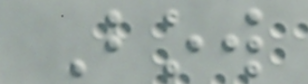Bow
